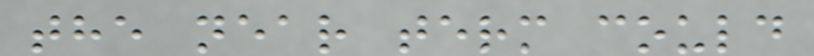the near term could
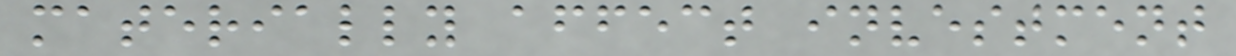materially affect investment
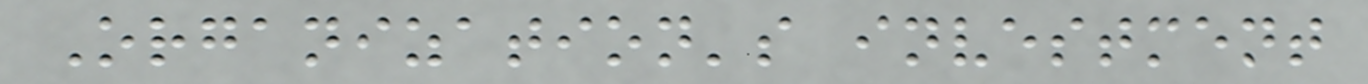Organization's investment
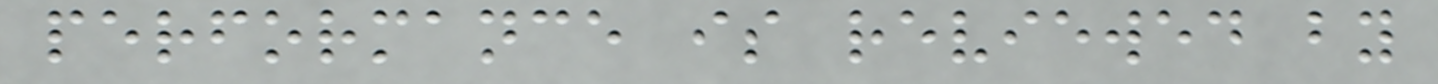performance is reviewed by
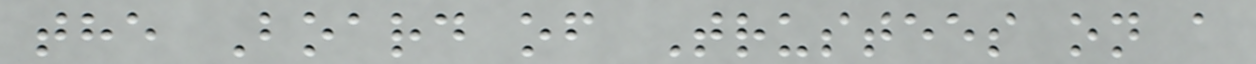the Board of Trustees on a
